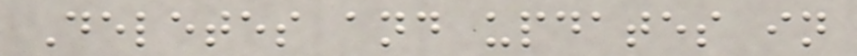Deletes and updates in
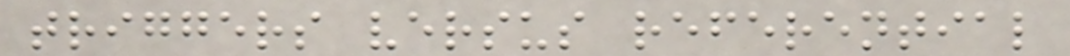triggers versus referential
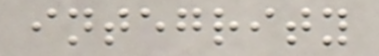integrity
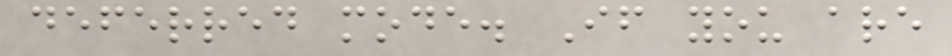deferred mode. If you are
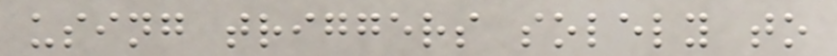using triggers solely to
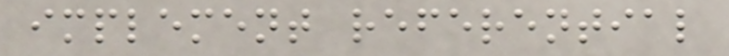implement referential
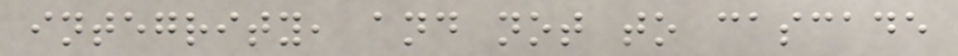integrity, and not to cascade
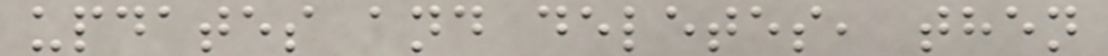updates and deletes, then
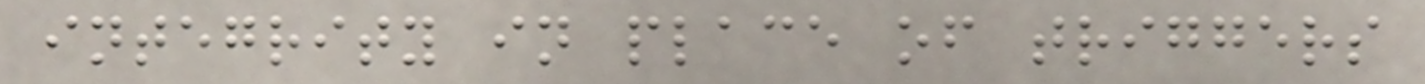integrity in place of triggers
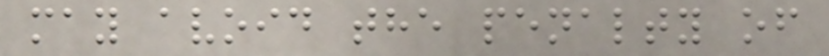may avoid the penalty of
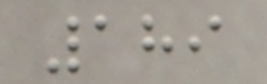189
